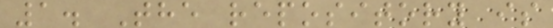1. The repository is
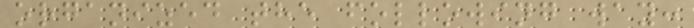organized the following way:
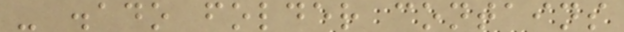- .ado folder contains
